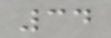34
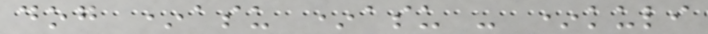dog *asu *asu - *kuli
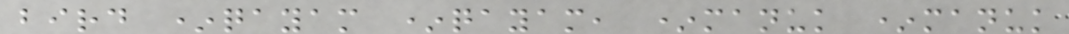bird *qayam *qayam, *manuk *manuk
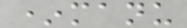*manu
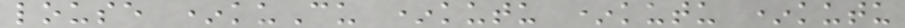louse *kuCu *kutu *kutu *kutu
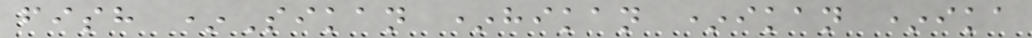fish *Sikan *hikan *ikan *ika
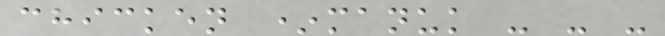chicken *manuk - - -
